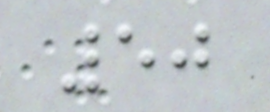50
